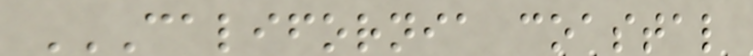CALIFORNIA COASTAL
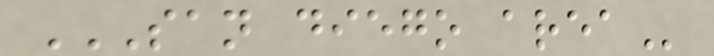SAN DIEGO AREA
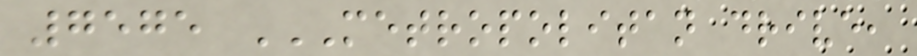7575 METROPOLITAN DRIVE,
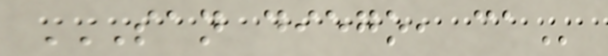SAN DIEGO, CA
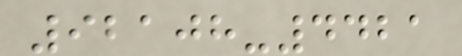92108-4421
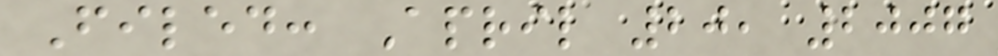Filed: April 20, 2007
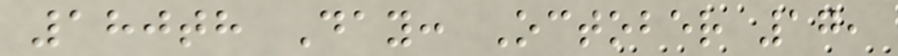180th Day: October 17,
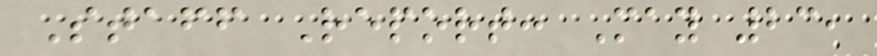Staff Report: May 23,
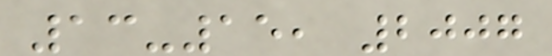13-15, 2007
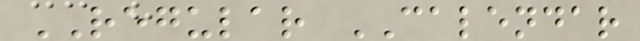REGULAR CALENDAR
